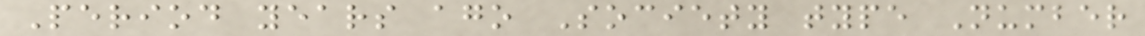Period years ago Society type Number
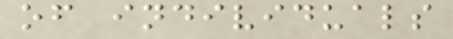of individuals
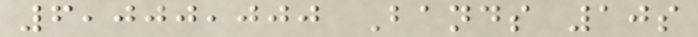6,000,000 Bands 10s
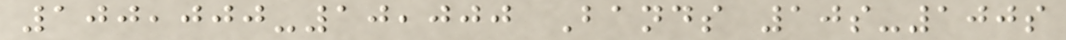100,000-10,000 Bands 10s-100s
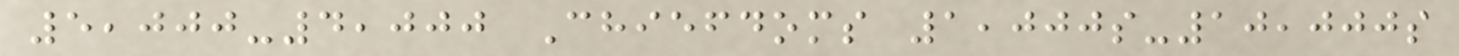5,000-4,000 Chiefdoms 1,000s-10,000s
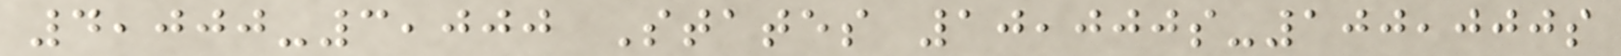4,000-3,000 States 10,000s-100,000s
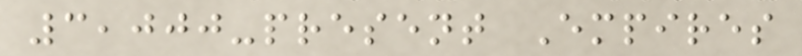3,000-present Empires
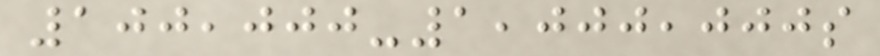100,000-1,000,000s
